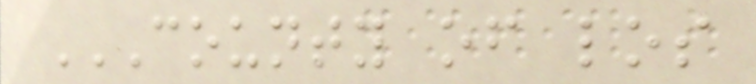COUNTY OF LOS
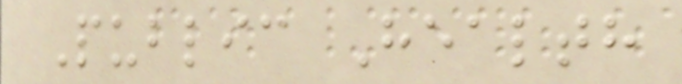Public Health
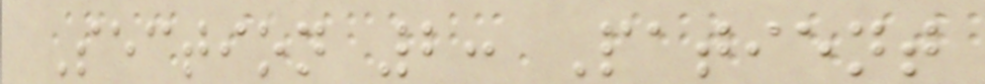Section 2: Patient
